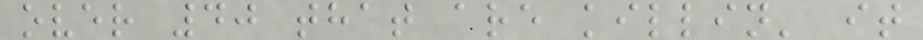over 40 that are killin' it
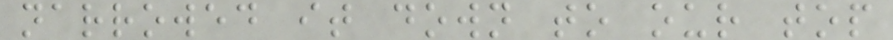narrowed it down to our top
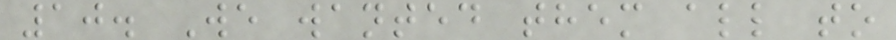10. We wanted them all to
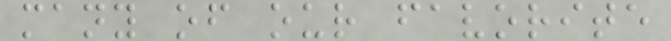many of our favorite
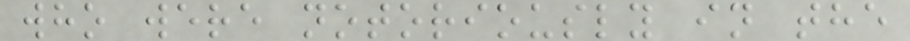who were notoriously in the
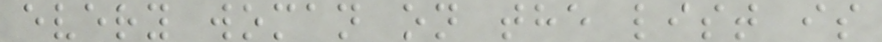every woman on the list is
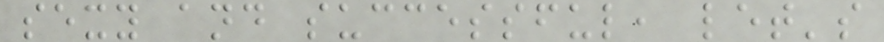sexy and successful, let's
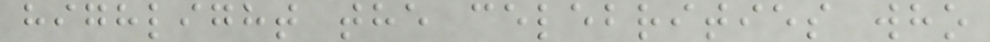highlight the celebrities who
